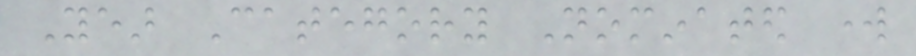Year Category Nominated work
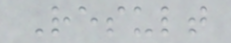Result
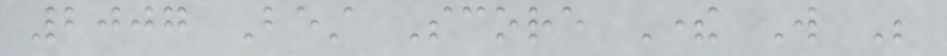2007 Best Score There Will Be
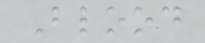Blood
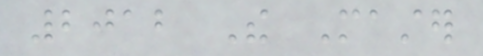2012 The Master
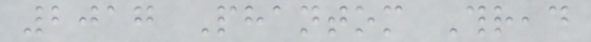2017 Phantom Thread
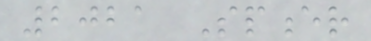2021 Spencer
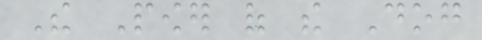The Power of the Dog
